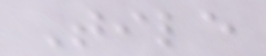Tile
